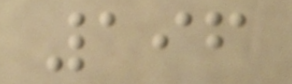196
